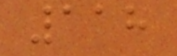118
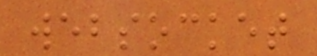websocket
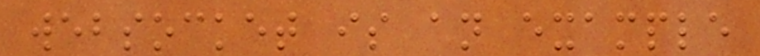websocket is an example
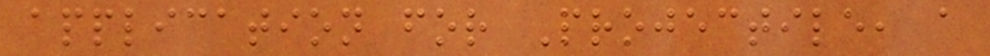application for Projectile, a
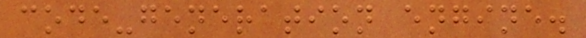code-generation engine.
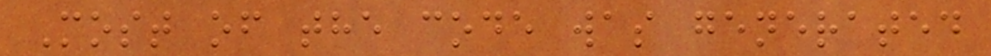Most of the code was generated
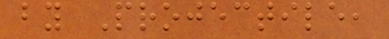by Projectile,
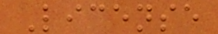License
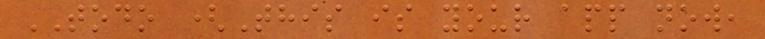TODO (This is your app now,
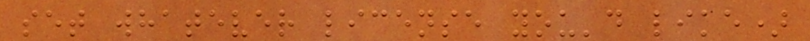set whatever license you'd like)
